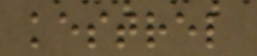kestrel
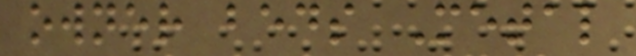owner beds Metal
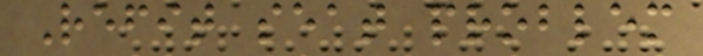Refit seat problem
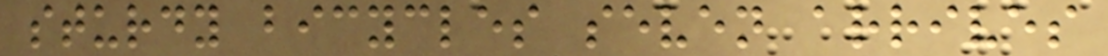sturdy bicycles seven arrives
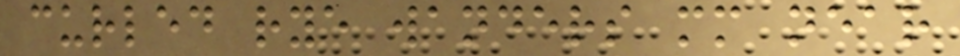curled rye wanders mm near
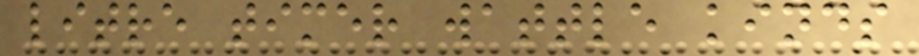litre timer wattle kinds
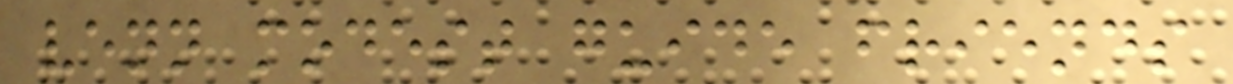venn modest guide friends
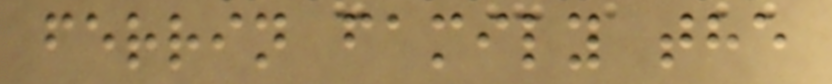ferrin family the
